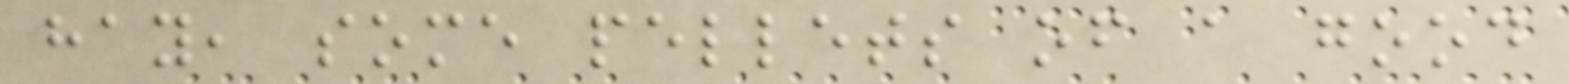hay, some pellets of a good
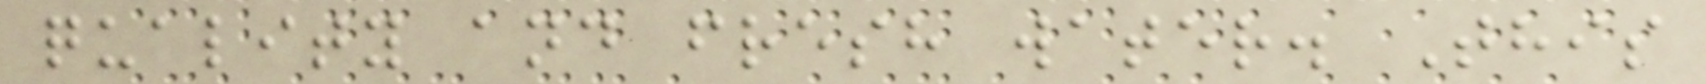quality and fresh water. This
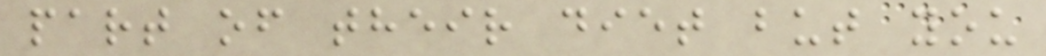part of their diet but you
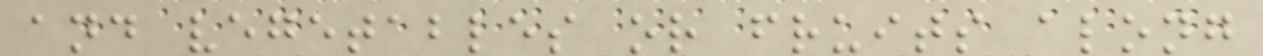and vegetables or fruits along
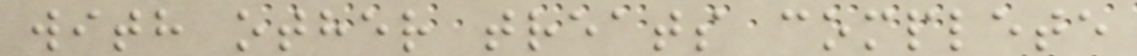with other treats complete
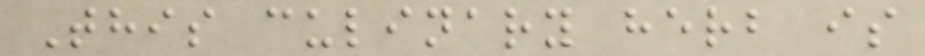This culinary herb is
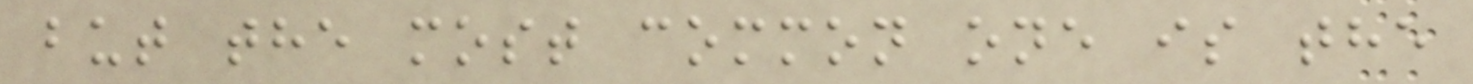but the most common one is the
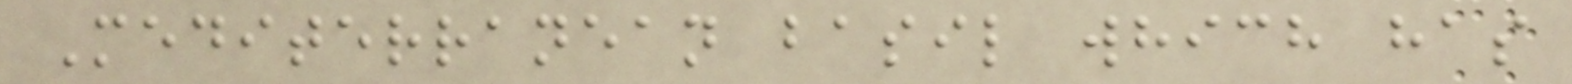Mediterranean basil which has
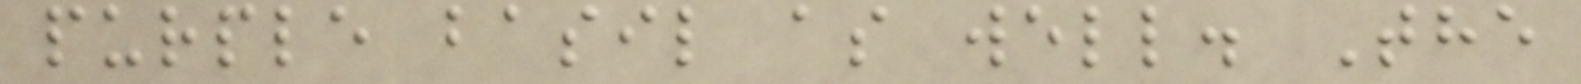purple basil as well. The
